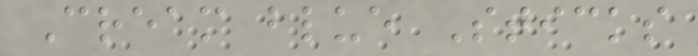Cream blue Sticks
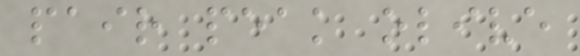pair peak olive
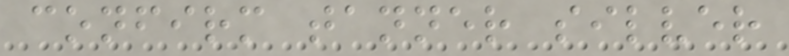confirm tanner silver
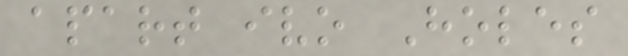apart ivo Holes
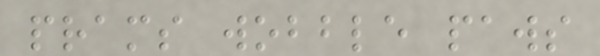prams wobble paws
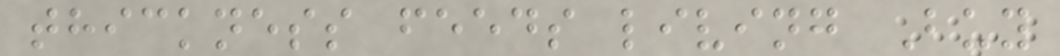thickness feeds living Buy
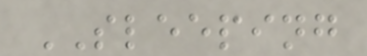SLEEPING
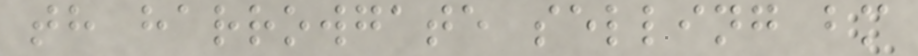th harrowgate selling bm
